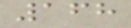168
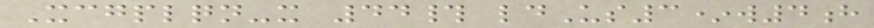Xcgplqn-x 44# ldUs3*w4h
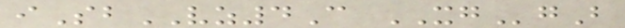iSbVZ4C XGgB
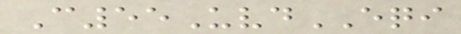C55UvdEQI
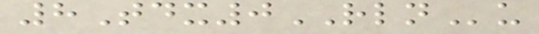8Tdx0RLNu
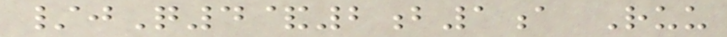/jQ4&2b1a Ruu
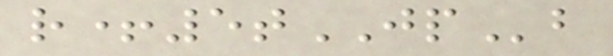r+5tJPb
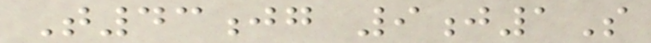T43jg 9j1S
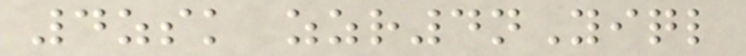4zsk zzr4nYiql
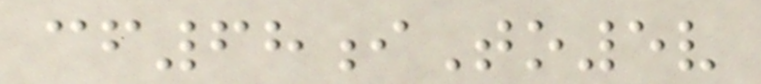cf68iTo5v
